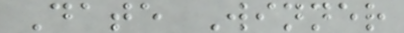Date Winner
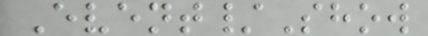Event/Show
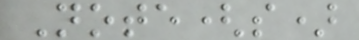Note(s)
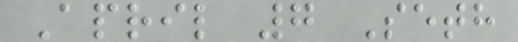April 7 Seth
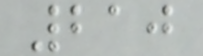210
